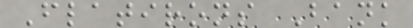Flatirons Bank
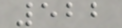522
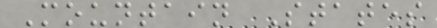Mountain States
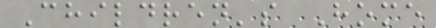Children's Home
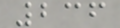236
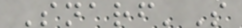Snarf'S
